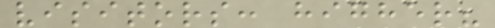visitors: higher?
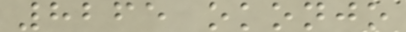8265 okonjo
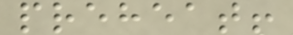preheat!
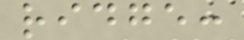ridge:
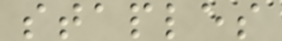staples
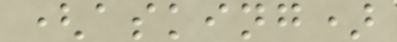(asking)
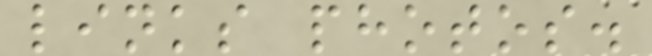links photos.
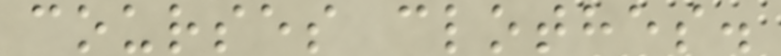courses clothes.
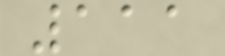111
